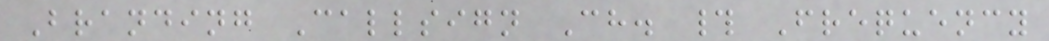Branding Callsign Ch. # Frequency
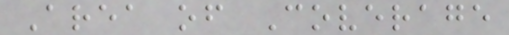Area of Coverage
